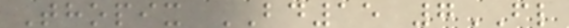Thopix BD15 7FL
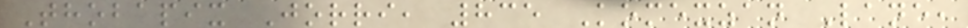Thobapix Jorri, 835 Komexzan Lane,
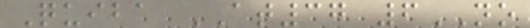Quiba AT37 6NO
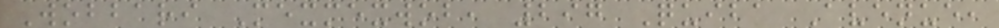Wobbari Mexmexwob, 297 Quiba Avenue,
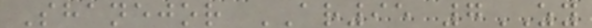Shanejor AR95 7ZY
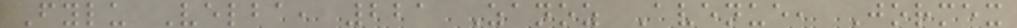Fylu Velba, 221 Zanoz Avenue, Jormex
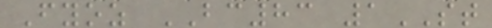Fyoz BC83 1ST
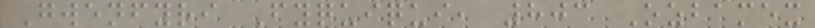Gwenfyri Fyquiqui, 803 Ozbamex
